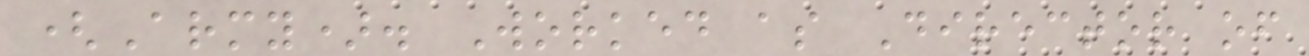(Army). Worked as Director of
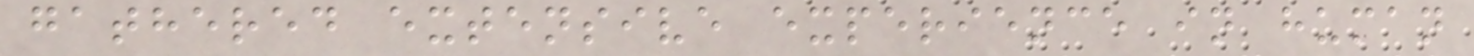gathered extensive experience in human
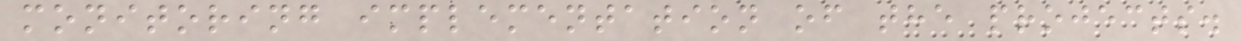monitoring implementation of the projects.
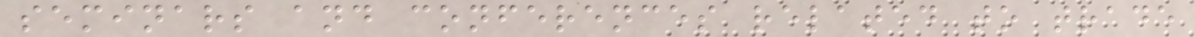seminars and conferences related to trade
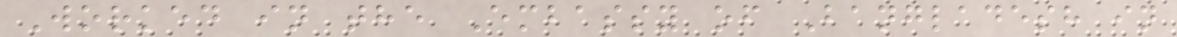Worked in the Embassy of Bangladesh in
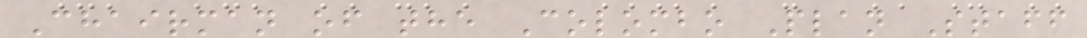Chairman of the Colombo Plan Staff
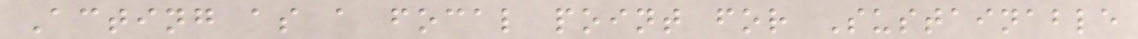Acting as a focal point for Sustainable
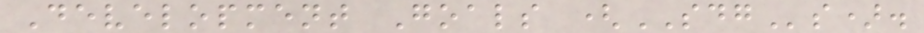Development Goals (SDGs).
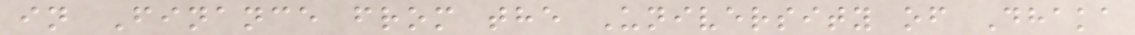in Finance from the University of Dhaka
